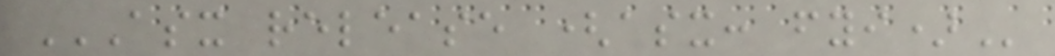ASX RELEASE (ASX: FYI)
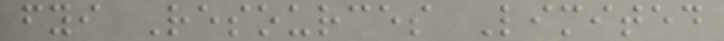fyi Resources Limited
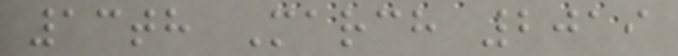13th March 2019
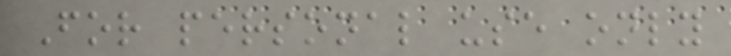For personal use only
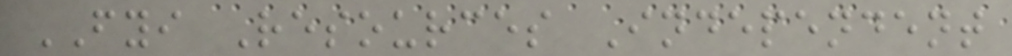FYI Resources Independent
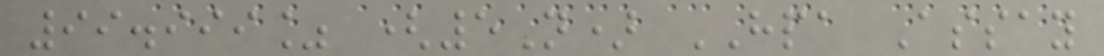99.999% (5N) HPA Assay
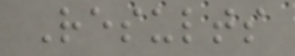Results
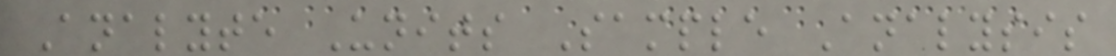Analyte Units Sample Analysis
